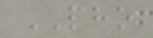PHO
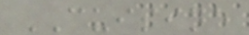CUISINE
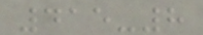415-8
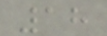18
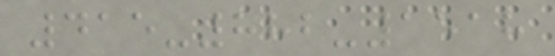415-882-1518
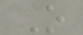O
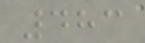483
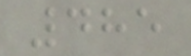485
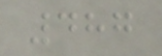487
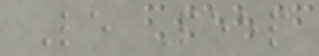Le Peep
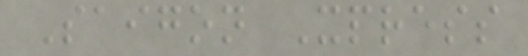Saigon Xpress
